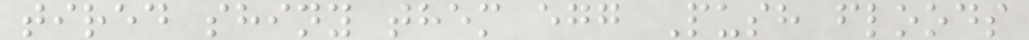tired shiny them egg Push floods
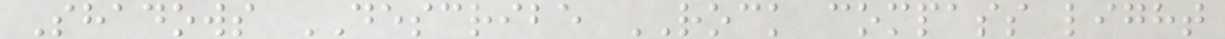Shadows DESCRIBE ROCK compass light
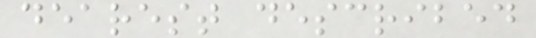dearest described
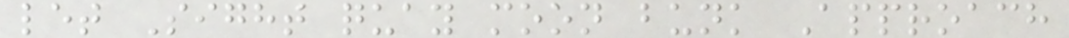let Sight quay moon bunk Approach
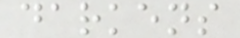darkens
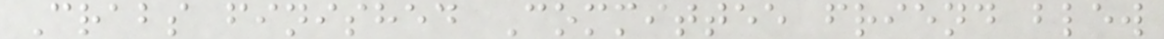Crabs finished Committee friend blew
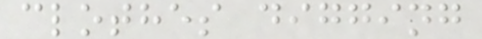clothes digging
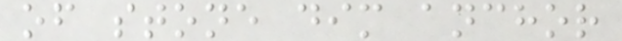of stone dim anchor
